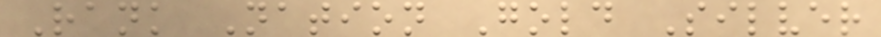Rank Nation Gold Silver
